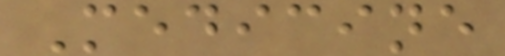Medicine
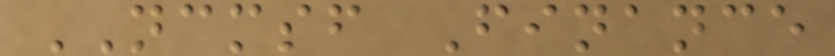NCMSF Finance
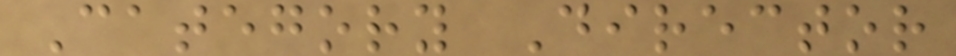Category Director
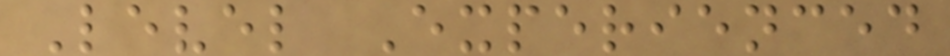Level Experienced
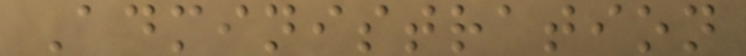Administration
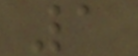1
